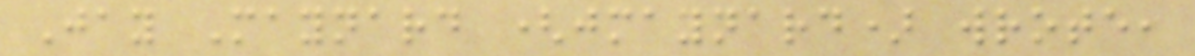Jay Maynard (jmaynard) wrote,
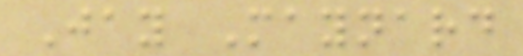Jay Maynard
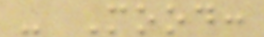- Mood:
